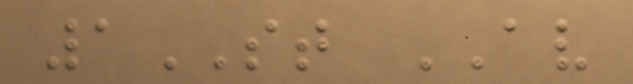1ST AV
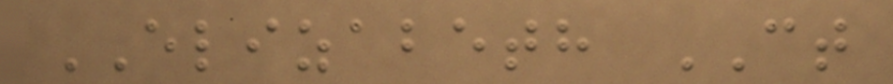ELIZABETH CT
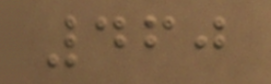460
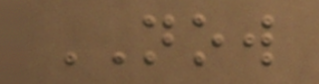NOW
